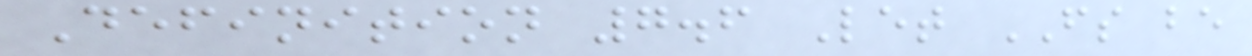Definition 7.6 Let FS be
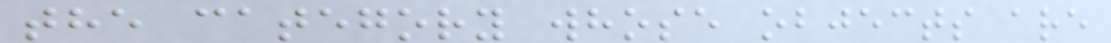the category whose objects are
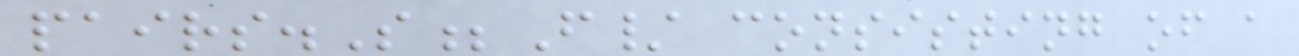pairs.S;F/ consisting of a
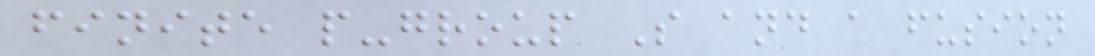finite p-group S and a fusion
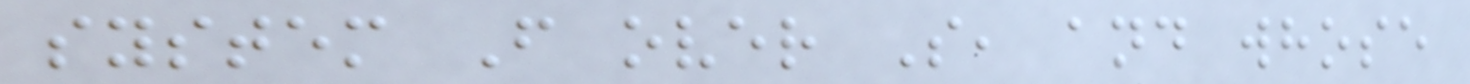system F over S, and whose
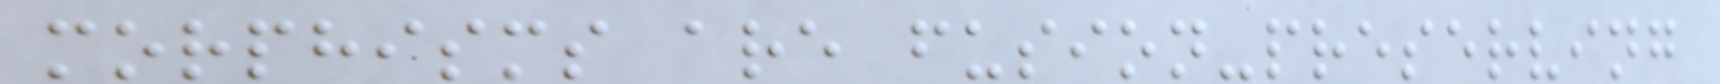morphisms are fusion-preserving
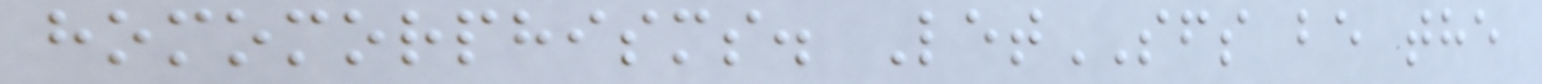homomorphisms. LetSFS be the
